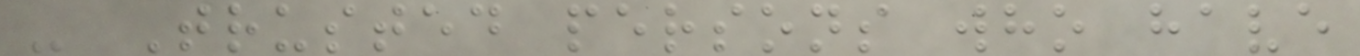- Trusted persons who have
